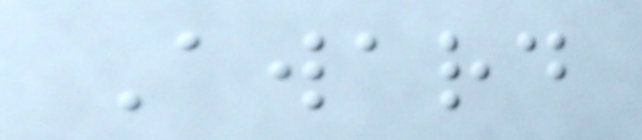Award
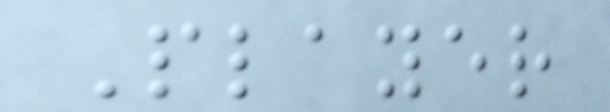Player
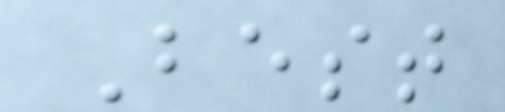Best
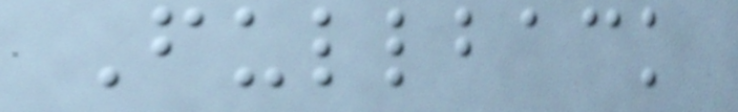Fullback
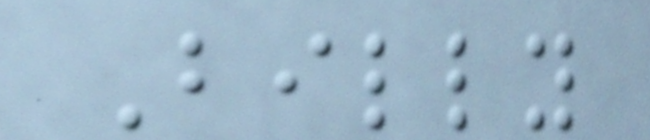Billy
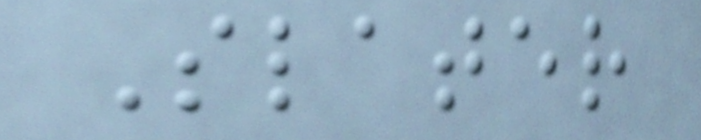Slater
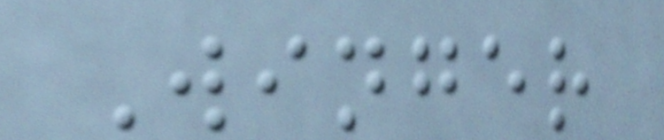Winger
